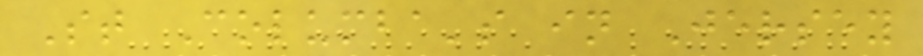St Columba's in Jersey
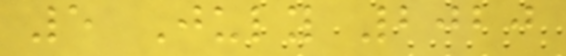5 July 2020
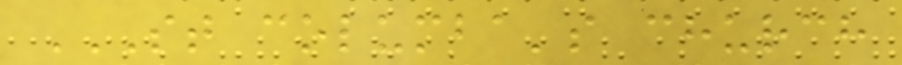ST COLUMBA'S CHURCH
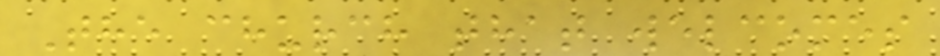The church that welcomes
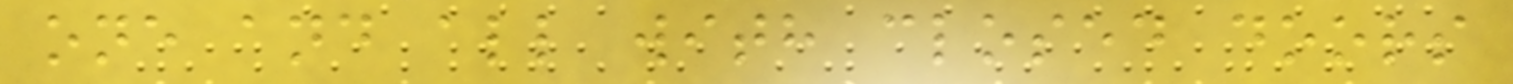one and all with closed doors
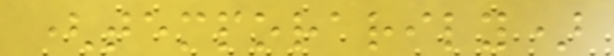(temporarily)
